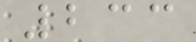233
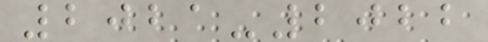2021-2022
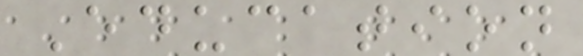Education
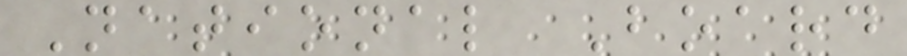National Board
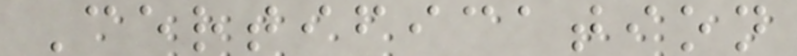Certification
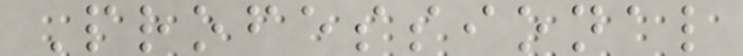Professional
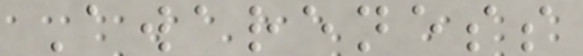Awareness
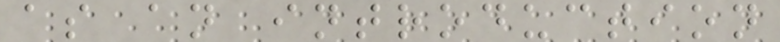as an introduction
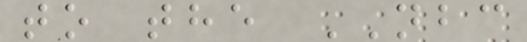to the NBC
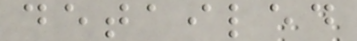detailed
